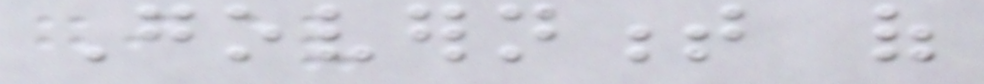Government of
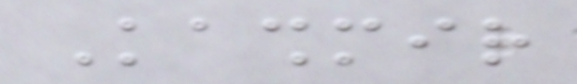Kashmir
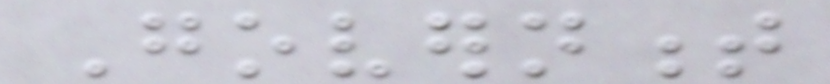Government
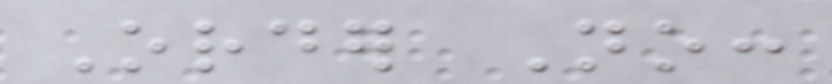Order No:
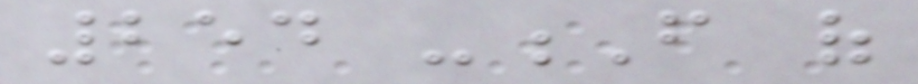254 -F of
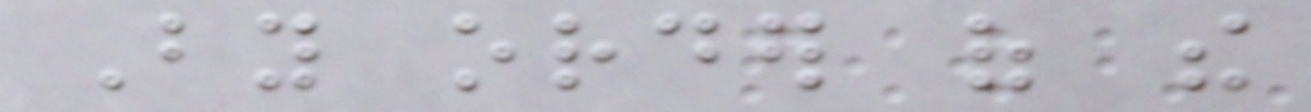By order of the
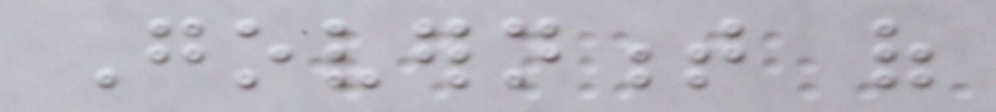Government of
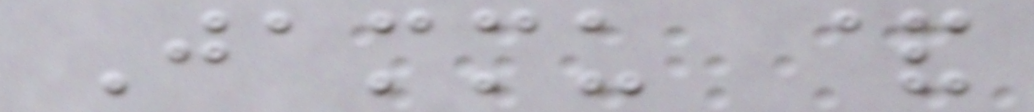Jammu &
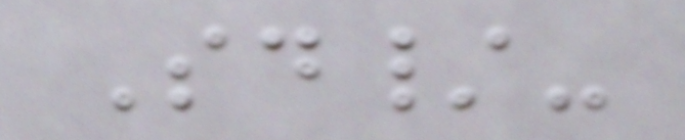Sd/-
